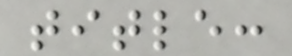title:
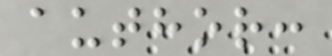author:
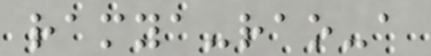ramya-rao-a
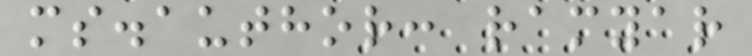ms.author: ramyar
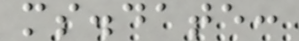ms.date:
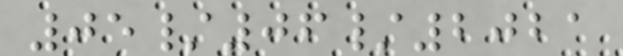05/06/2021
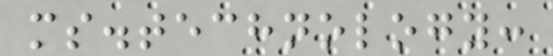ms.technology:
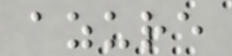azure
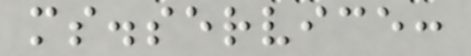ms.service:
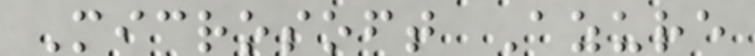Microsoft Azure
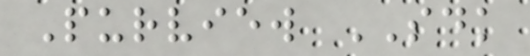Purview SDK
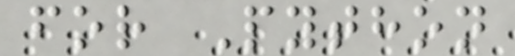for Python
